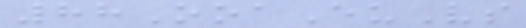88OoaEuVs
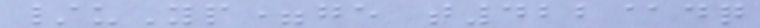/uYp=ge t422@dq
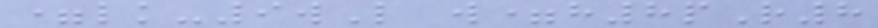=lk-9wL w=h8pR8
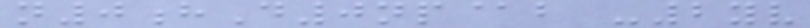n0hD0np@b -2yv
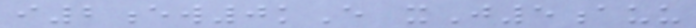i2ew0kE xJ5auu
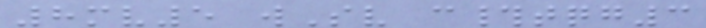8mv5 wSv c#tqg3
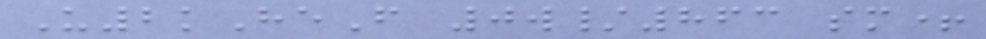U2kHeF 0w/863 sm+
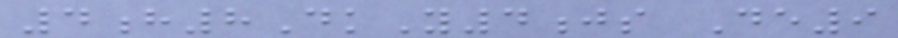4h8DkY4js De9
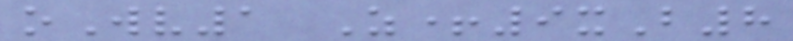oWv1 Z+9xB8
